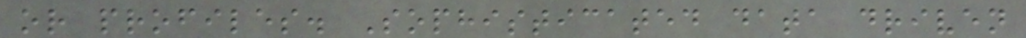or profiles. Sophisticated data driven
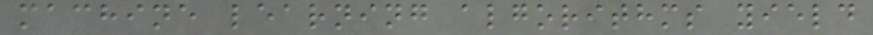machine learning algorithms yield
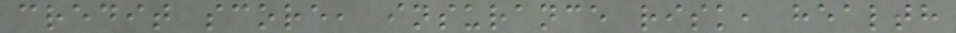credit score, insurance risk, health
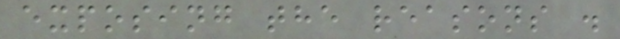exposing the reasons .
